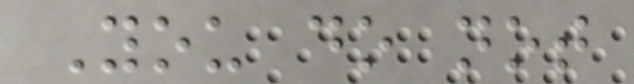You do not
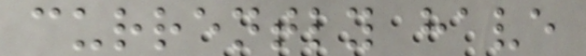currently have
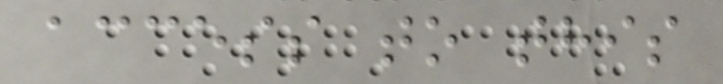access to this
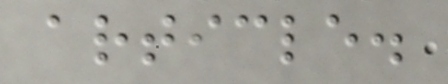article.
